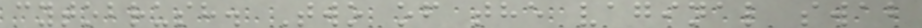cytobrush. Two of the vaginal swab
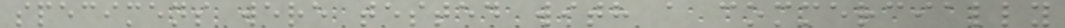specimens were tested with a commercially
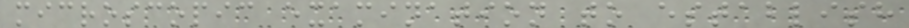microscopic examination to establish
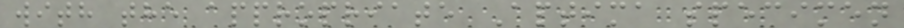with the appropriate Aptima specimen
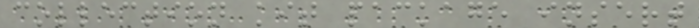collection kit package insert
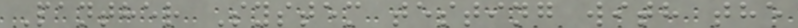Panther System testing with the
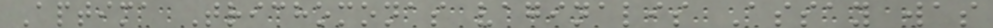Aptima Trichomonas vaginalis Assay was
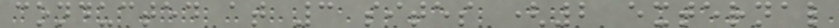conducted at 3 sites (2 external
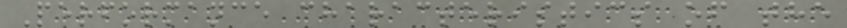Performance characteristics of the
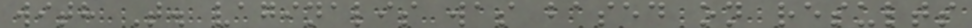with T. vaginalis was based on results
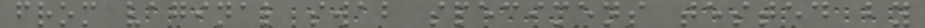from vaginal swab specimens tested by
